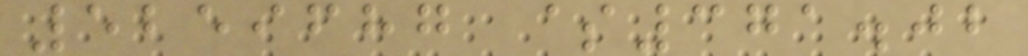5259687 $371.02
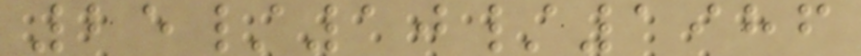25/10/1986
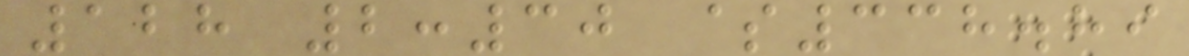128 2:30 $338.89
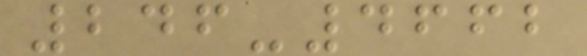246-4662
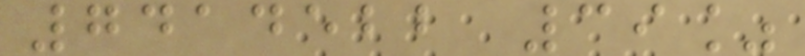7414522 39%
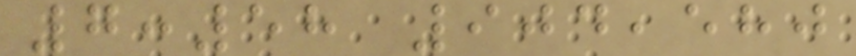7:58 904,580
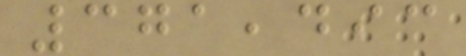371,493
